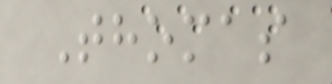Thomas
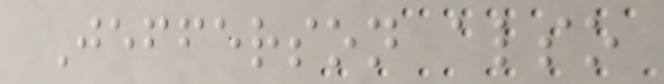Jefferson also
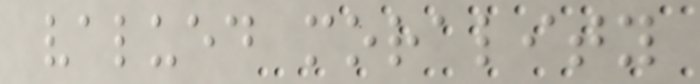valued morality
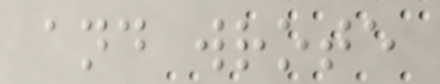and wrote
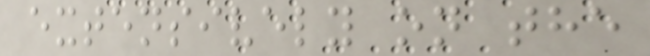extensively on the
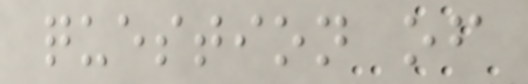question of
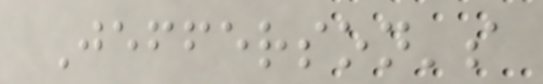Jefferson's
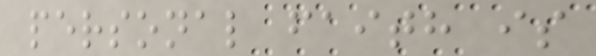personal faith is
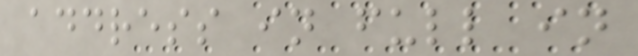address in full in
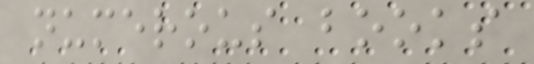numerous books
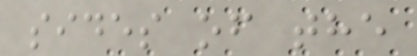sides of the
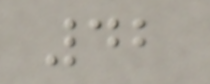42
